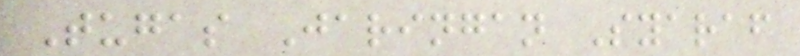Tugas Jaringan Syaraf
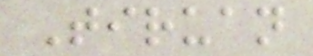Tiruan
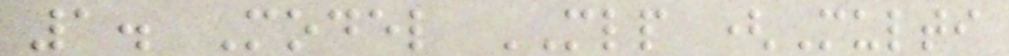1. Model MLP (Multi
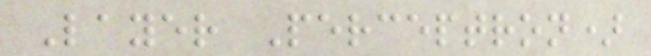Layer Perceptron)
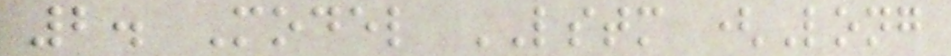2. Model LSTM (Long
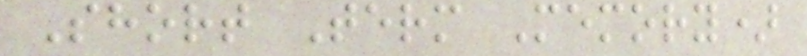Short Term Memory)
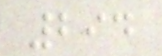294
